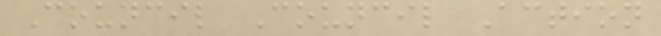Council Council Action
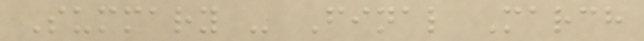Summary - Final March
